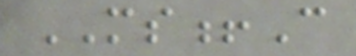MS!C
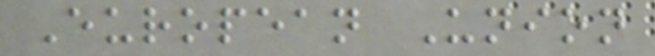European Union
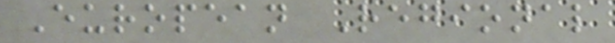European Regional
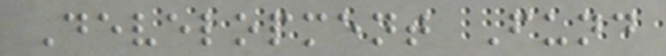Development Fund
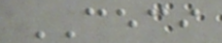CECI
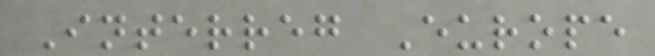Interreg Europe
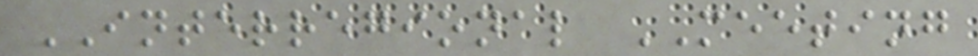INTERREGIONAL MEETING
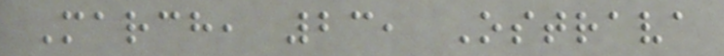March, 23, Ostrava
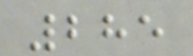285
